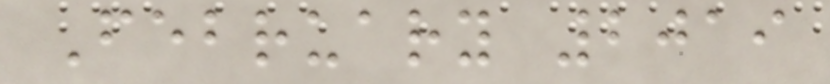February 2019
